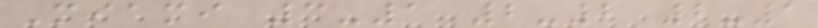Miami 3-1 2-2 2-1
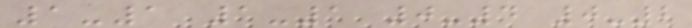1-1 1-1 0-4 0-2
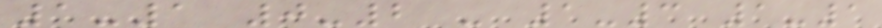1-1 0-2 - 1-3 1-1
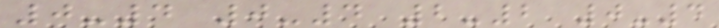0-4 0-4 2-2 0-4
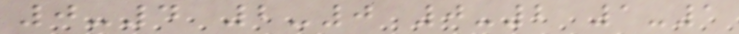0-4 2-0 0-2 1-1
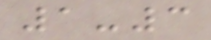1-3
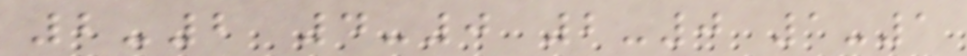2-2 4-0 2-0 1-1
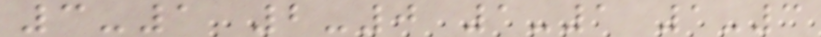3-1 2-0 1-1 1-3
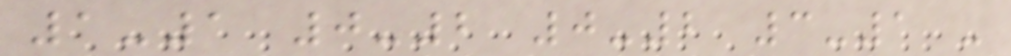1-1 0-2 0-2 3-1 -
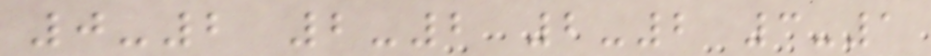0-2 2-2 2-2 3-1
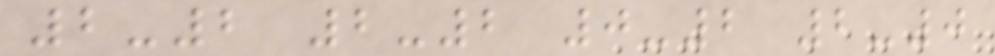2-2 2-2 0-2 2-0
